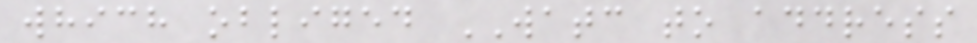which obliged WATC to address
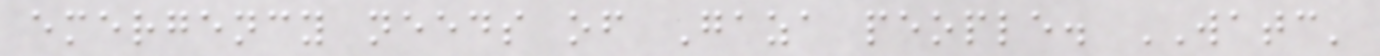emergency needs of Gaza people. WATC'
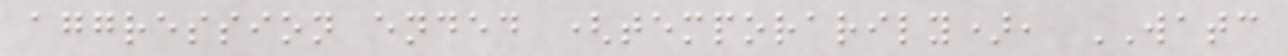aggression ended (temporarily), WATC
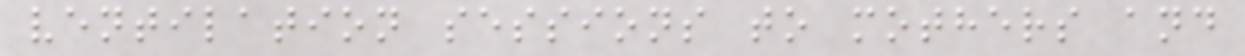ventilation sessions to mothers and
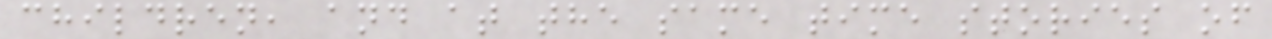children, and at the same time stories of
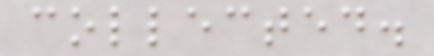collected.
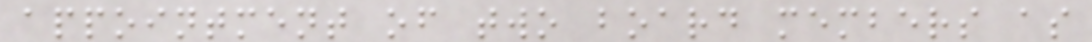appointment of two board members as
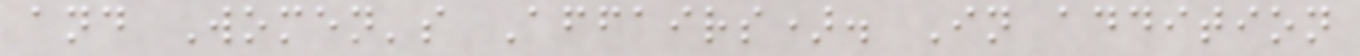and Women's Affairs). In addition
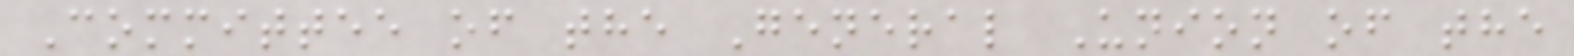Committee of the General Union of the
